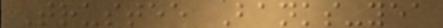Trustee Banks-yea
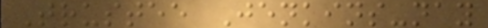Trustee Jenkins-nay
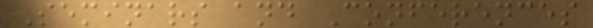Seminars and Conferences
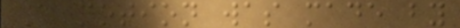A motion was made by
